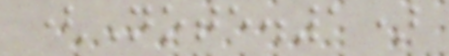(Note.1)
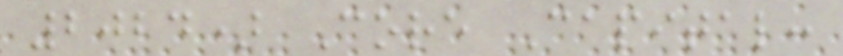2024) Core Capital:
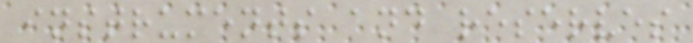instruments and reserves
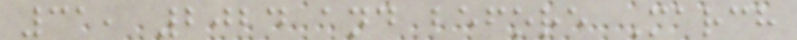31, 2024 and before March
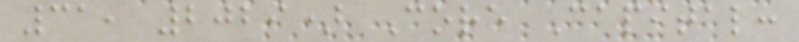31, 2029) Core Capital:
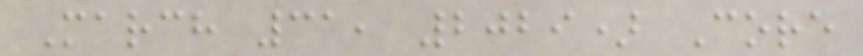March 31, 2029) Core
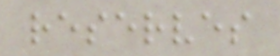reserves
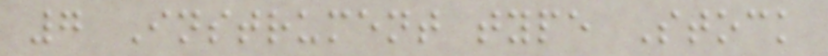7 Instrument type Stock
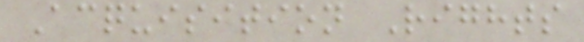Acquisition Rights
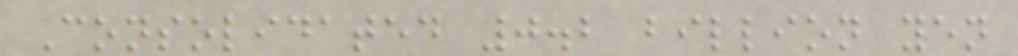Consolidated 0.2 billion yen
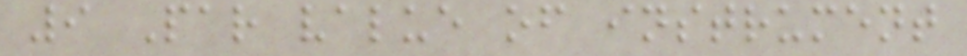9 Par value of instrument
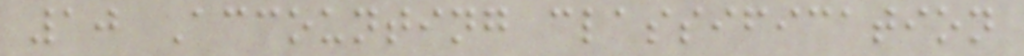10 Accounting classification
